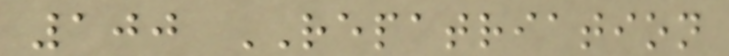100 REPATRIATION
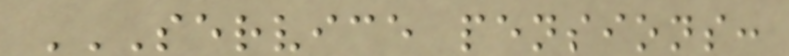SERVICE PENSIONS:
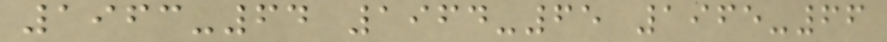1963-64 1964-65 1965-66
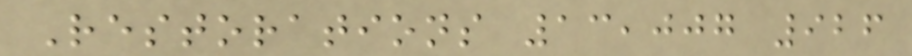Restorations 13,007 926
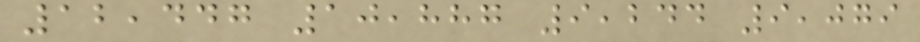12,447 10,887 9,244 9,079
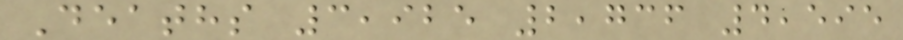Deaths 3,925 2,736 4,595
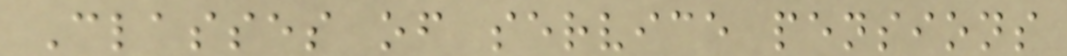Classes of service pensions
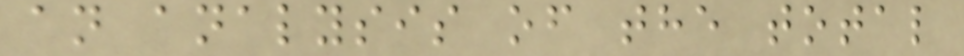an analysis of the total
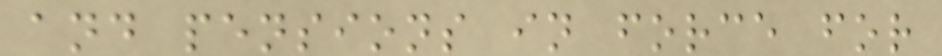and pensions in force for
